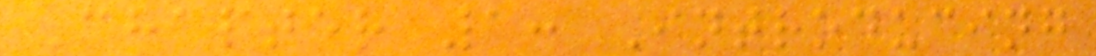Chapter 1: Introducing
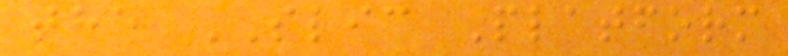the SLIC Platform
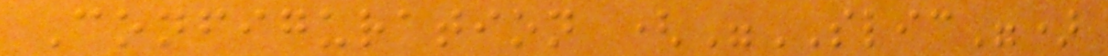Configuration ("SLIC")
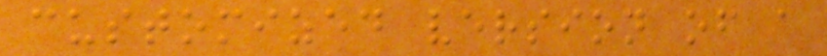customized version of a
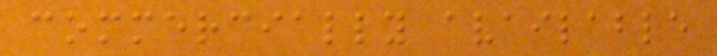commercially available
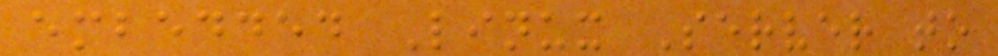embedded Linux Server to
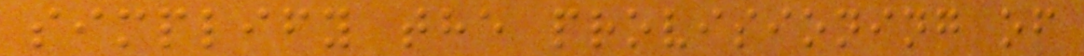simplify the provisioning of
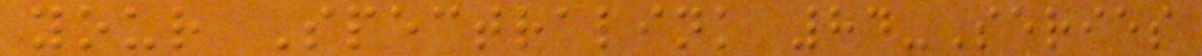your Spectralink 84-Series
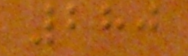280
